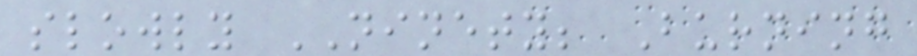slowly NINETY; Burning
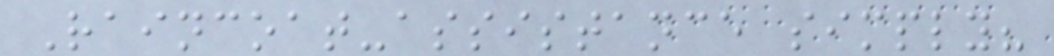Raincoat-assistance simply?
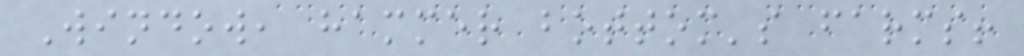Window, hammer bottom's farms!
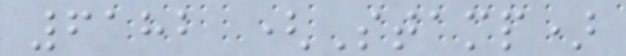6182 (Stamp)
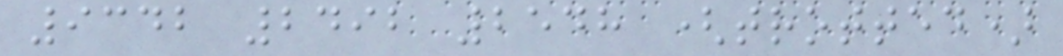9342 2492 2548 (trotted)
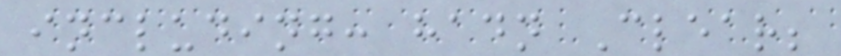including: hadn Clear;
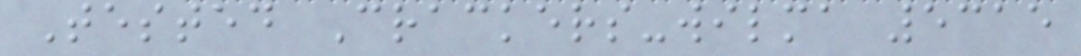Tested Crackers-wilma 5315
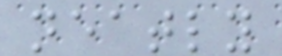neatly
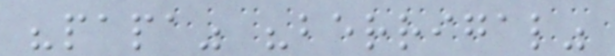"papa" "berrigal"
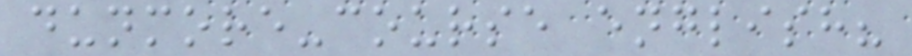dunmore-course english?
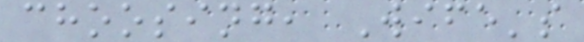choosing, Wife's
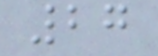27
